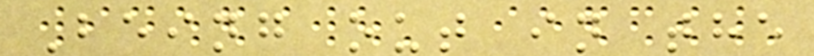Being out in the
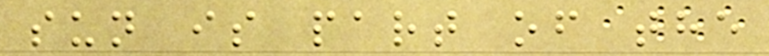sun is part of the
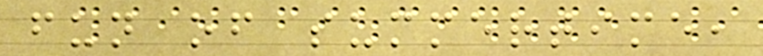fun of summertime,
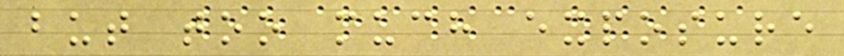but too much exposure
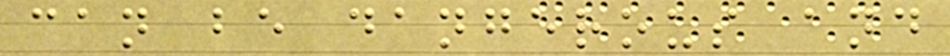can be dangerous and
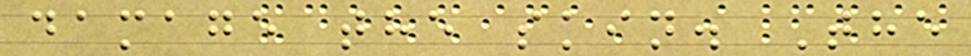damage the skin. The
